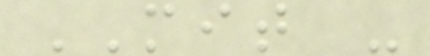MIT -
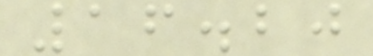16.20
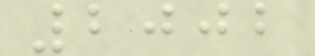2002
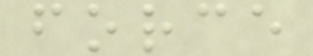force
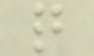q
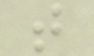t
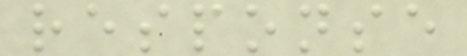response
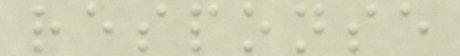response
